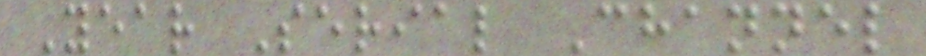Year Serial Channel
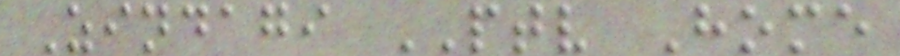Zindagi PTV Home
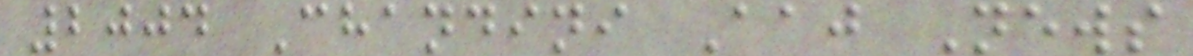2004 Chandini Aaj News
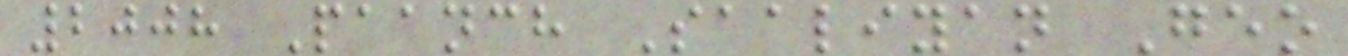2008 Paanch Saaliyan Geo
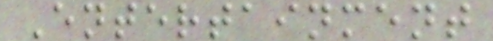Entertainment
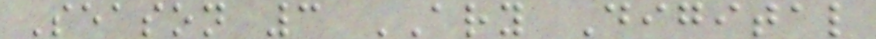Season 3 ARY Digital
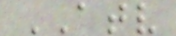ATV
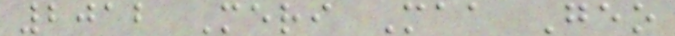2012 Meri Maa Geo
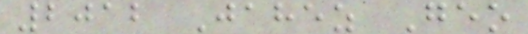2012 Jahez Geo
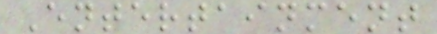Entertainment
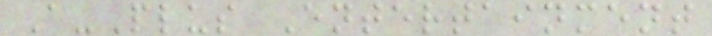A-Plus Entertainment
